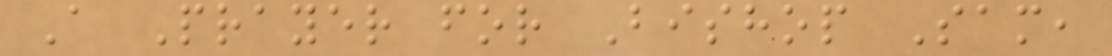A Prayer for Bishop Sam,
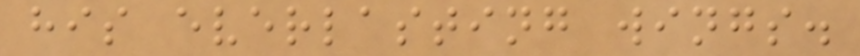his everlasting wings.
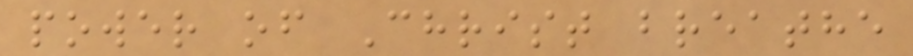power of Christ breathe
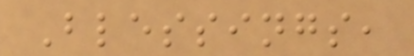Blessings,
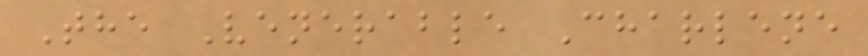The Venerable Charlene
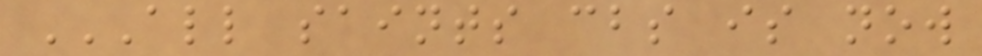ALL SAINTS CBS IS NOW
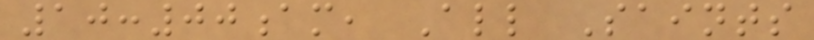10:00am, All Saints
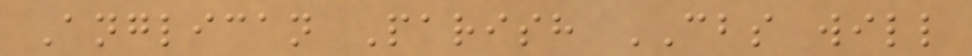Anglican Parish CBS will
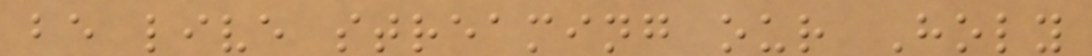be live streaming our Holy
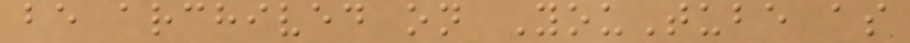be archived on YouTube as
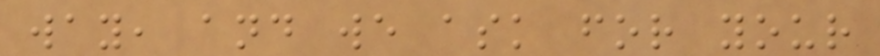way, and we ask for your
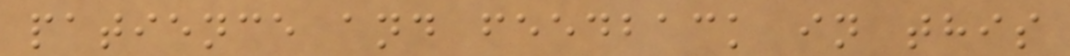patience and feedback in this
